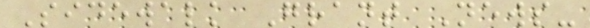Sidewalk Grant News-
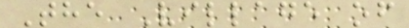The Village of
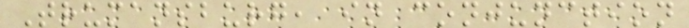Trumansburg, in conjunction
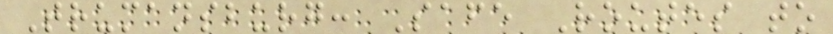Trumansburg: Safe Routes to
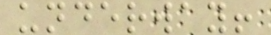underway!
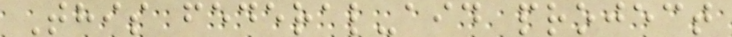This federal-aid project
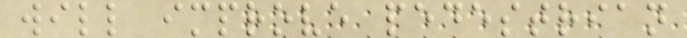will improve pedestrian
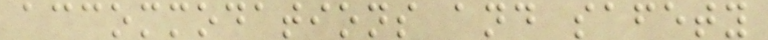accommodations and safety
